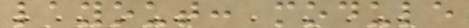layout: module
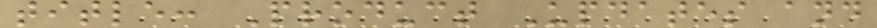title: Product Updates and
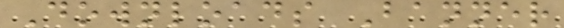Downloads Banner
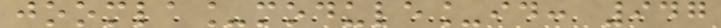joomla_module_id: 947
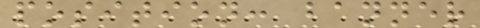position: banner
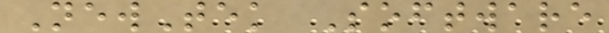NewTek Software
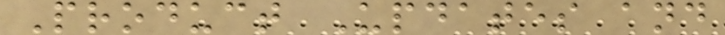Product Updates and
